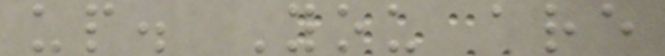up. You are
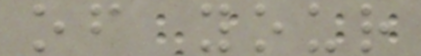of your
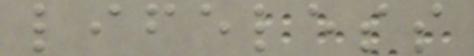lifeless
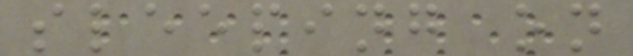sleeping on
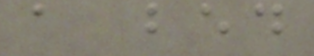a bed
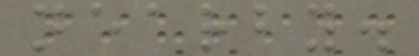nearby.
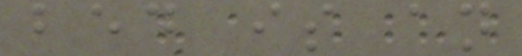bed is an
